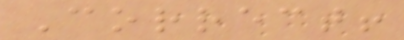Correct!
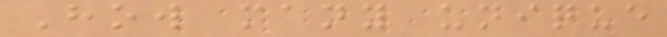How many unique
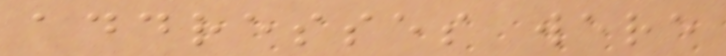addresses were
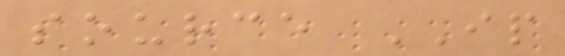source IP
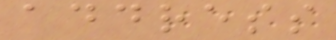address
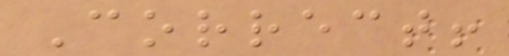Correct!
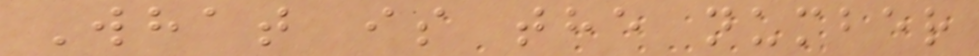What is the number
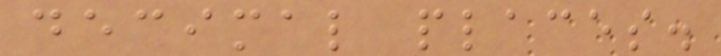decimal places.
